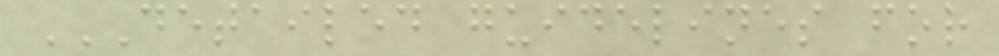DETAILED GUIDELINES FOR
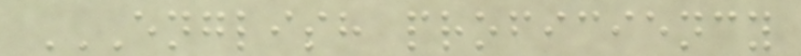ENGLISH PROFICIENCY
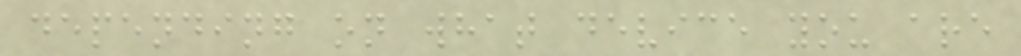depending on what device you are
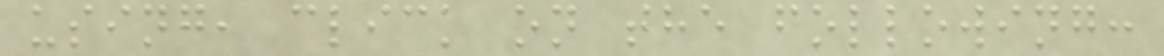using, click on the following:
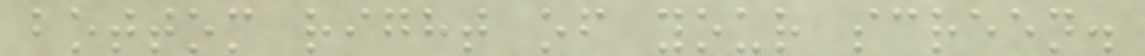bottom right of your screen.
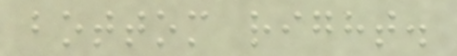bottom right.
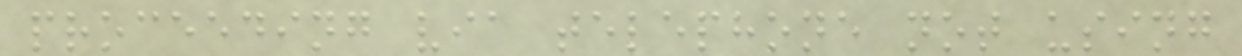proceeding via telephone not using
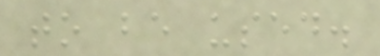to be used.
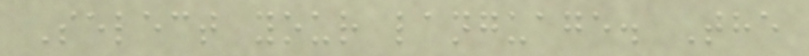Select your language. The
